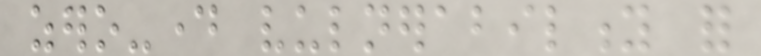zero-day vulnerability for
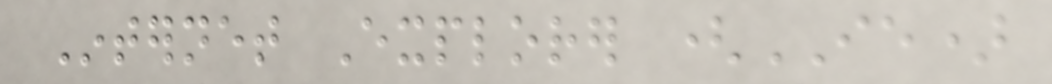Internet Explorer (IE)
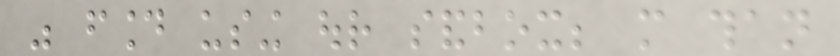was found using our sandbox; more than
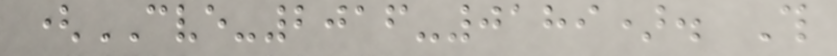(CVE-2016-0189). This
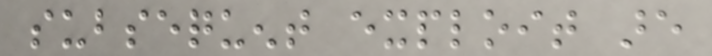subsequent exploit are
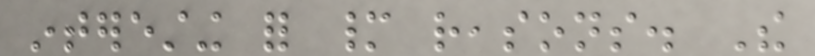interesting for many reasons. The
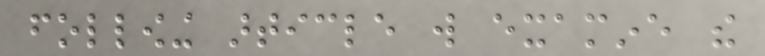following article will examine the
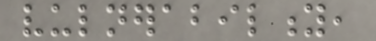vulnerability,
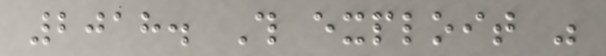2018. This exploit was
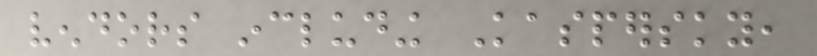vendors including Kaspersky,
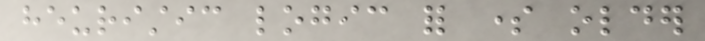heuristic logic for some older
